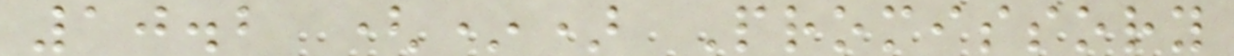10.2 (*) Promissory
